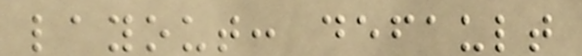layout: default
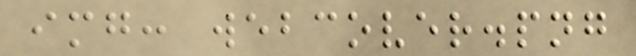img: webcover.png
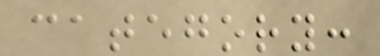category:
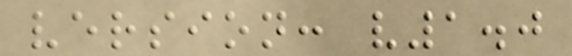version: v1.0
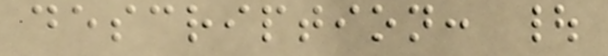description: |
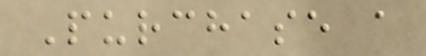Purchase a
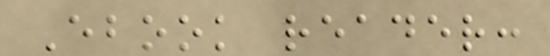Ebook reader:
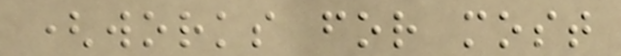(works for most
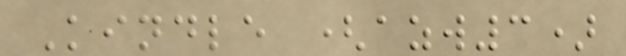Kindle (azw3)
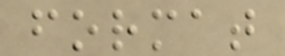format
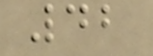42
